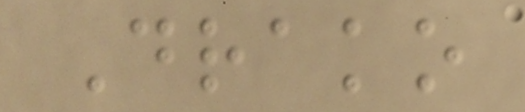Drako
